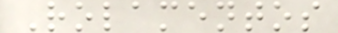Rolamentos
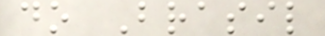do Brasil
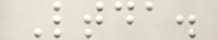Ltda.
